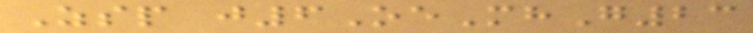Zsp j6OeMhG23
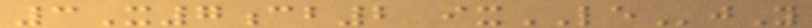3X7cb2 ixLEjY
